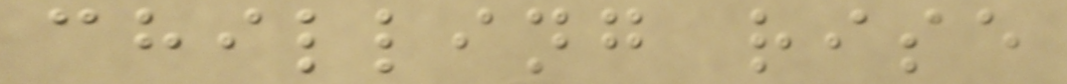chilling rise
